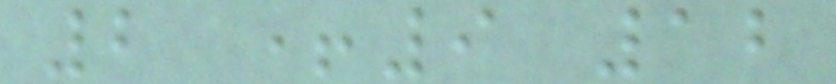2 +9 12
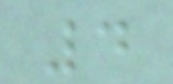4
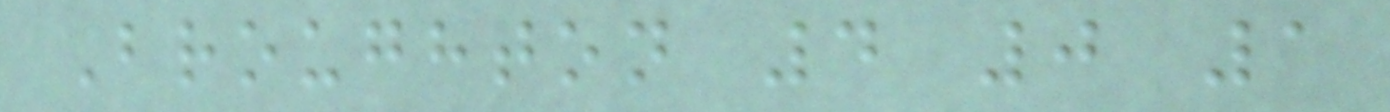Broughton 4 0 1
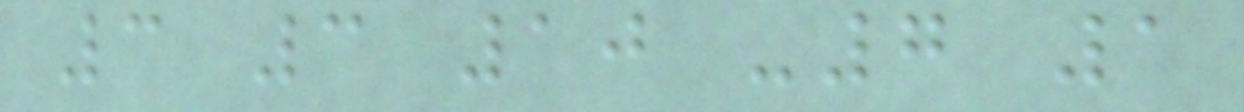3 3 10 -7 1
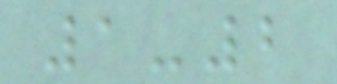1-2
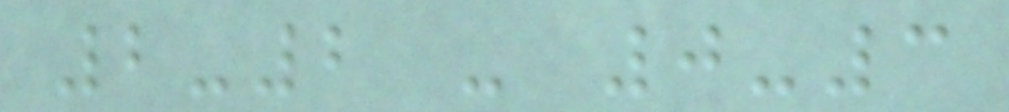2-2 - 0-3
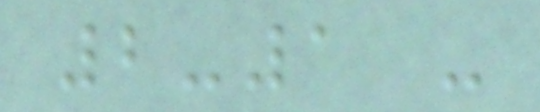2-1 -
